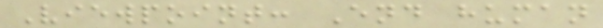Viewpoint: End human
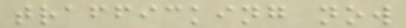trafficking now
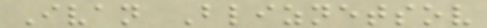Ivan Bliznetsov
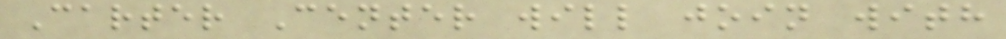Carter Center will join with
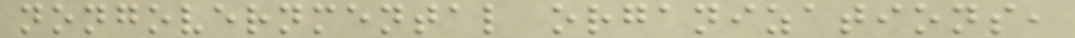nongovernmental organizations,
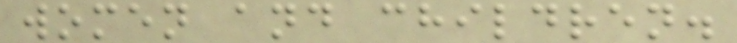women and children.
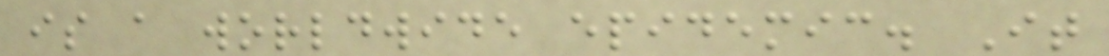is a worldwide epidemic. It
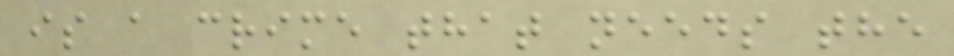is a crime that needs the
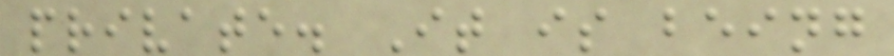private. It is being
